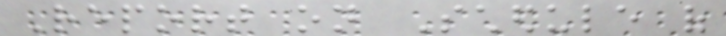Report on Schedule of
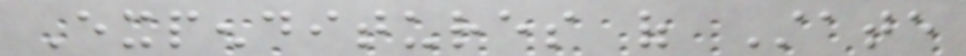Expenditures of State
